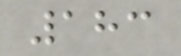183
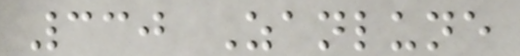330 Zanlune
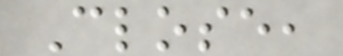Close,
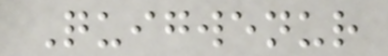Quigwenur
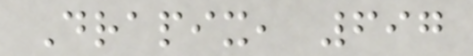Drapix, 697
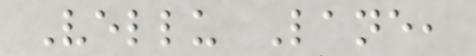Vellu Lane,
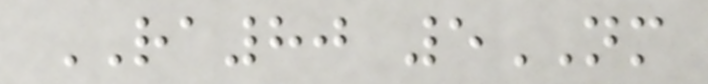RA80 5NM
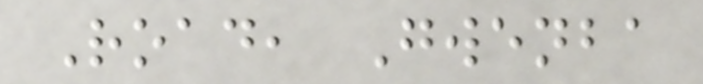Road, Gwenba
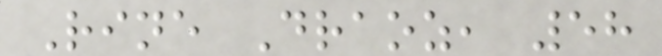Rine Draoz, 58
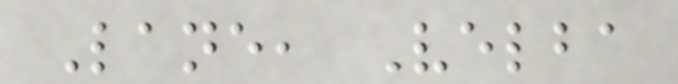Lane, Velba
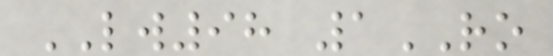LW98 1RO
